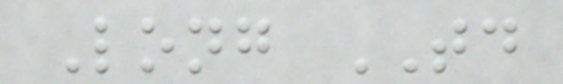Long TD
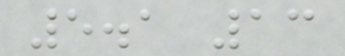5.1 13
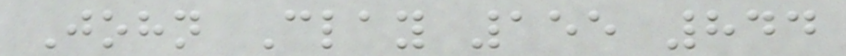John Clay 155 844
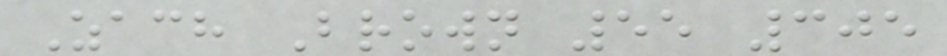Zach Brown 55 305
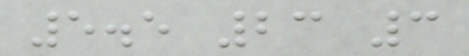5.5 23 3
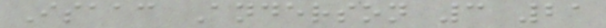Isaac Anderson 3 21
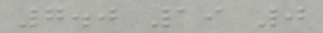7.0 19 0
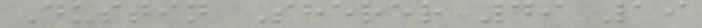Dustin Sherer 49 19
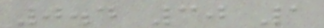0.4 30 1
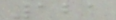121
